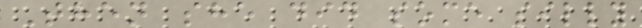Then she did some silly
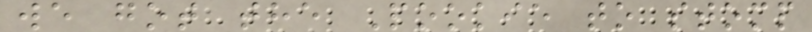we got the Pookie to stomp
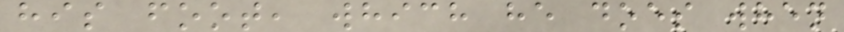his foot, which he does when
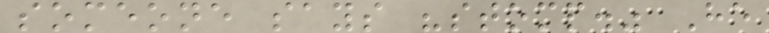someone says "stomp." He
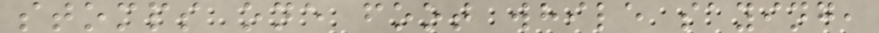stomps one foot while saying,
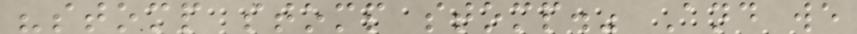"stomp stomp stomp." And we
